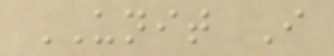UNIT I
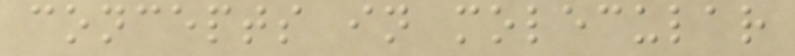concepts in molecular
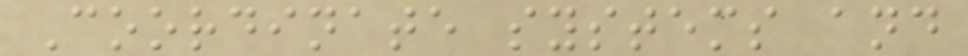Coordinate systems and
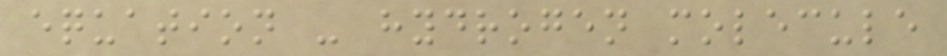equation - hydrogen molecule
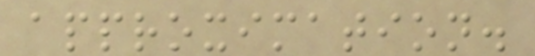approximation.
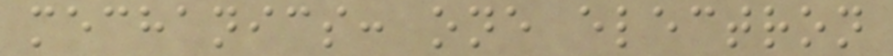mechanics: one electron
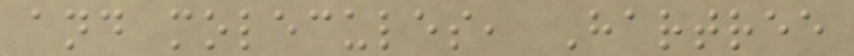and molecules, Hartree
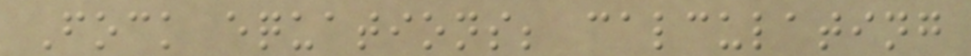Fock equations; calculating
